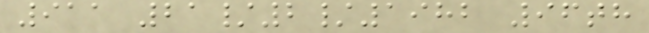911 21/2/1982 96th
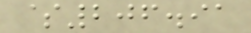$206.91
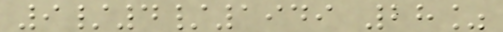9/4/1949 28%
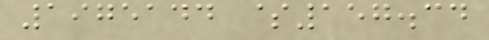1975144 $157.34
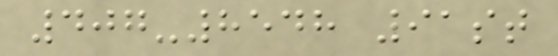407-8548 91st
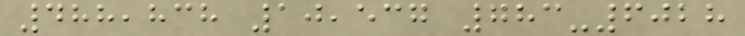488,838 10,537 783-6028
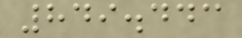849.443
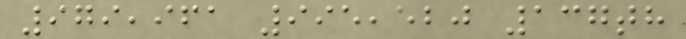979,961 995,520 137th
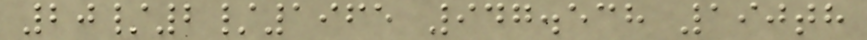20/2/1965 947.538 190th
